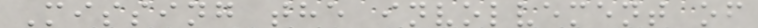Missing the involvement of
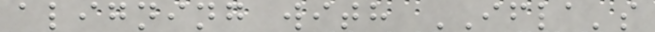aligning with IFLA's
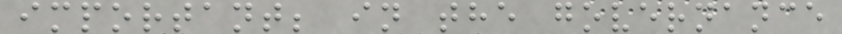important; in the governance
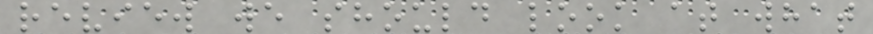review we should look at what
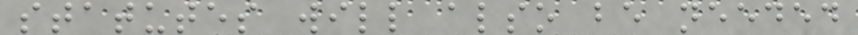statutes will also be needed
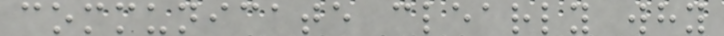communicate clearly why
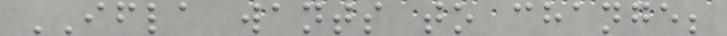IFLA wants to change;
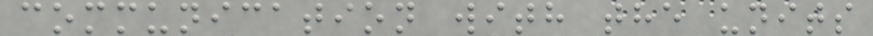communication with the units
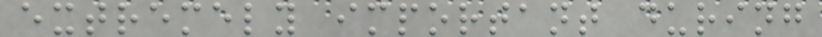extremely important during
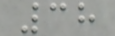38
